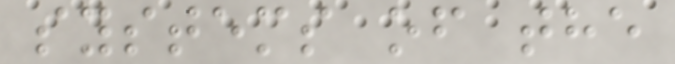systems of the
